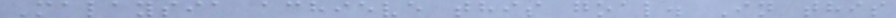Malaysia achieve this goal. In this
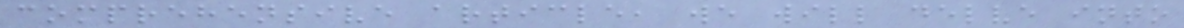comprehensive article, we will delve into
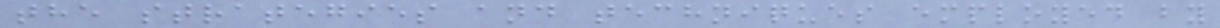the strategies and techniques employed by
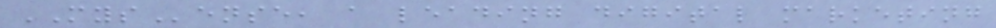MYSense, a leading digital marketing
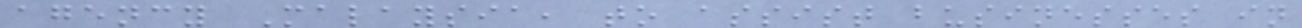agency Malaysia, to assist businesses in
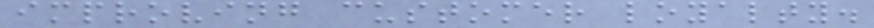improving customer loyalty.
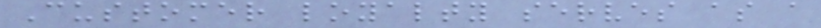Customer loyalty serves as a
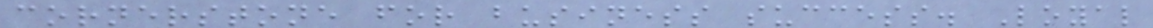cornerstone for business success. Loyal
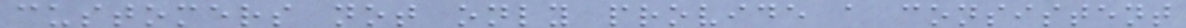customers not only provide a consistent
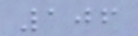106
